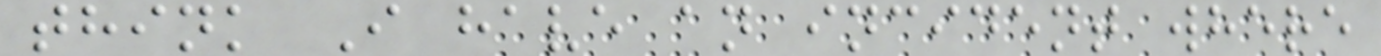think I have an incident where
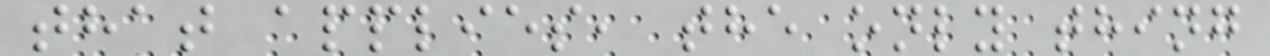that applies, the only thing
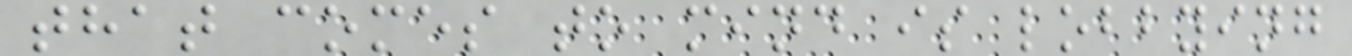that comes to mind is lobbying
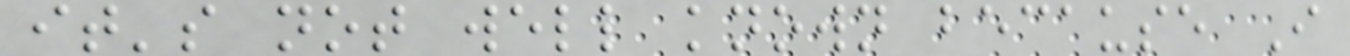it's not well known because I
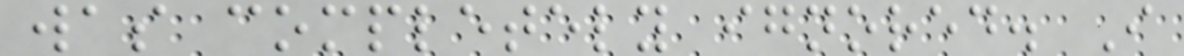was completely ignored. I
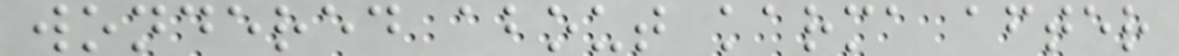wondered about karma after
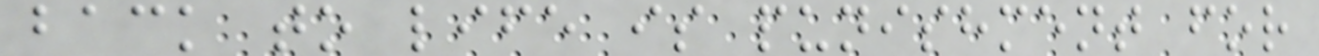back to life is punishment for
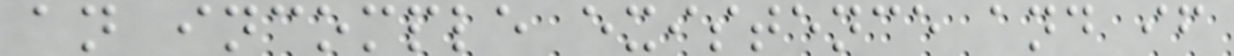an incomple existence and if
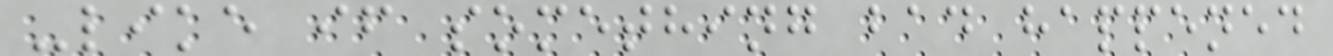-like if something bad happened
